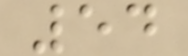54
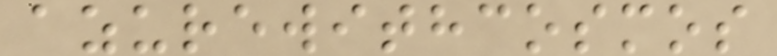azurewithcosmos
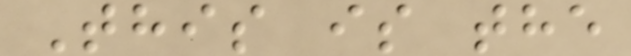This is the
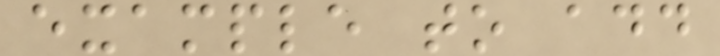example to add
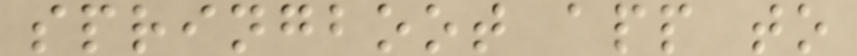springboot app to
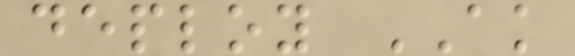deploy AK
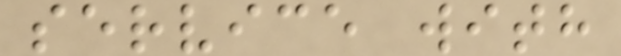service with
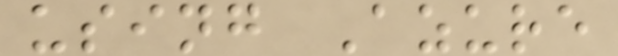using Azure
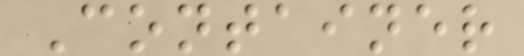Container
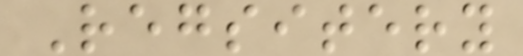Regsitery
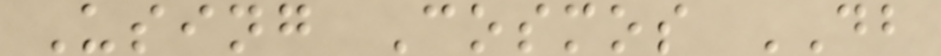Using Cosmos DB
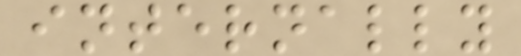internally
